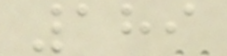189
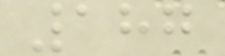187
